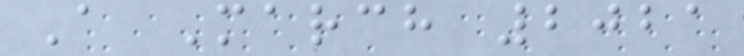A March 2021
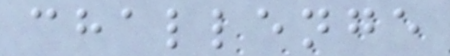challenge
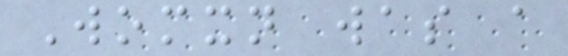Womxn was a
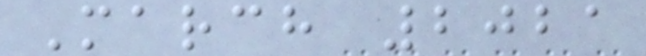March 2021
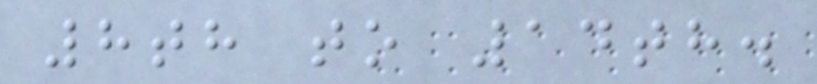8th to 14th.
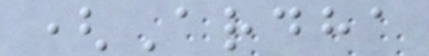(Ardha
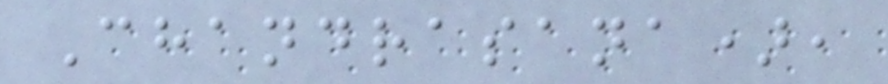Chandrasana),
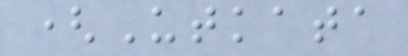(Utkata
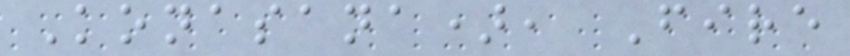Konasana), Fire
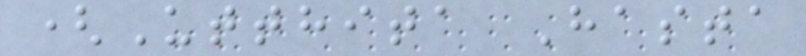(Utthita Hasta
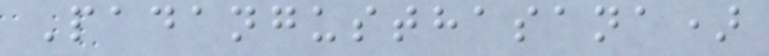Padangusthasana)
